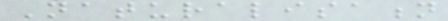Naturalisation
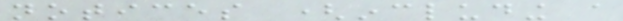notices (including a
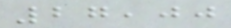27,00
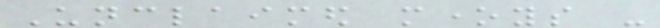Unclaimed moneys -
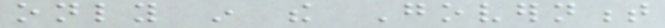only in the Government
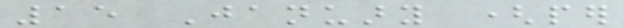15 January (per
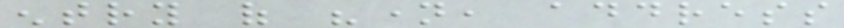entry of "name, address
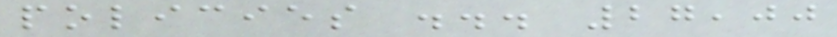policies ... 27,00
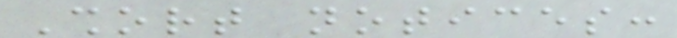Short notices:
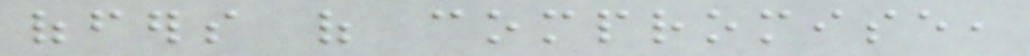offers of compromise,
